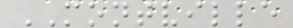MONTVILLE
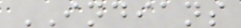INDIANS
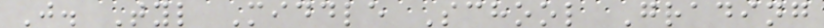J. Tyl Middle School Grading
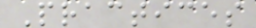Practices
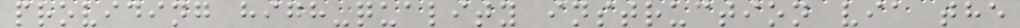providing high-quality instruction via the
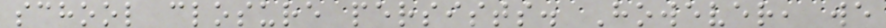school closure persists. However, we
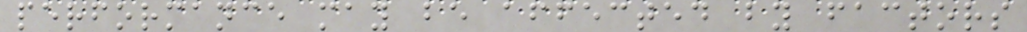performance may be affected by factors
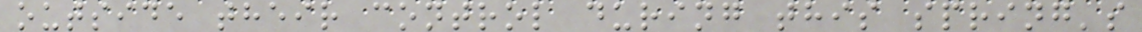outside their control during this spring's
